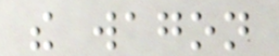the wagon
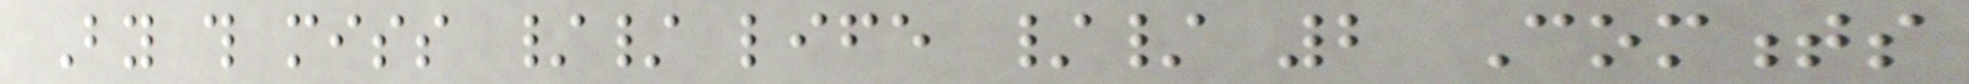By this miss // life // 2 Comments
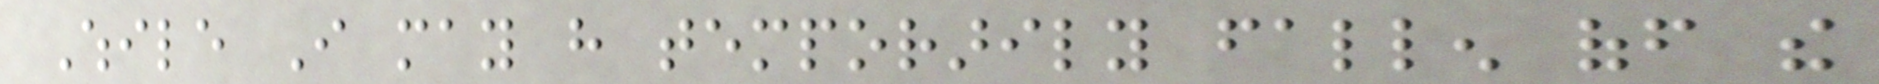While I may have temporarily fallen off the
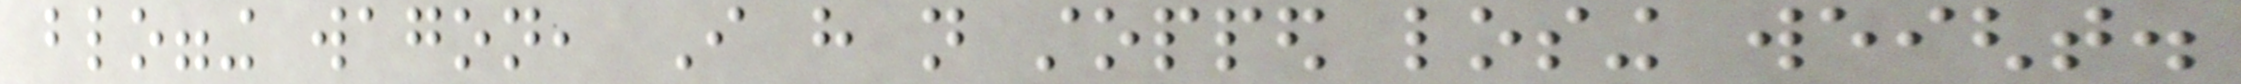blogging wagon, I have not stopped losing weight.
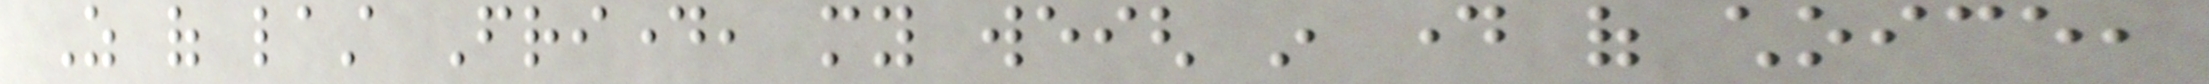As of last Friday, my weigh in day of choice,
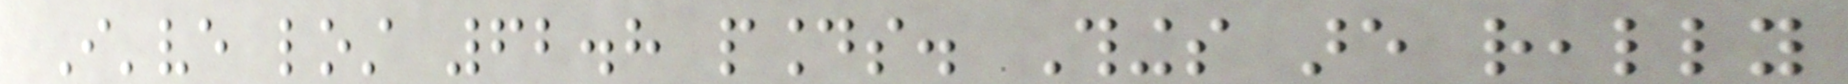I've lost 62.8 pounds. Things are really
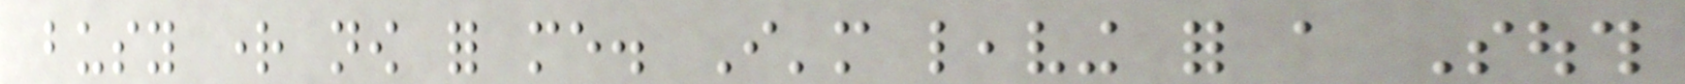busy right now for me. I'm leaving for a South
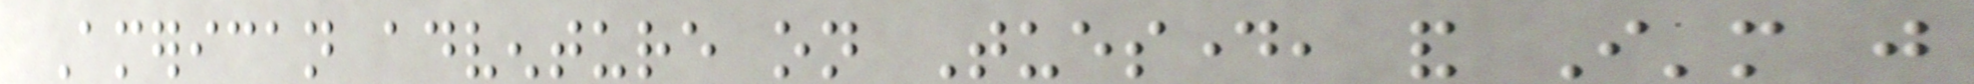American adventure on Tuesday, and I'm just
